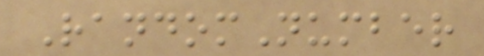RandomNumber
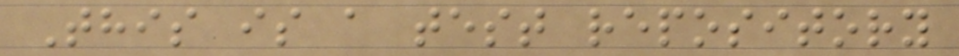This is a test repository
